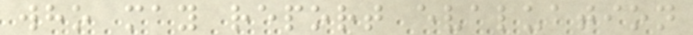who may report evaluation
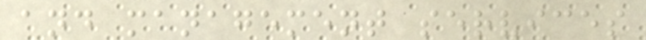and management services
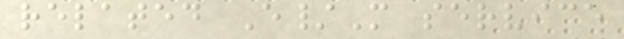related E/M service
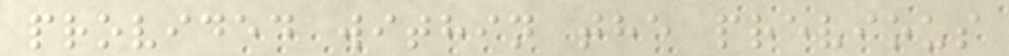provided within the previous
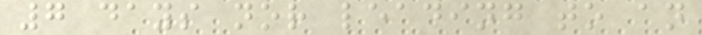7 days nor leading to an
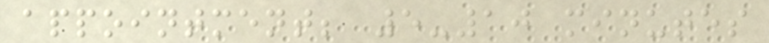appointment; 5-10 minutes
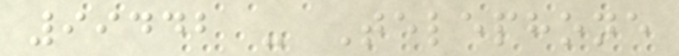99442 - Telephone
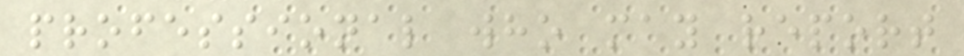professional who may report
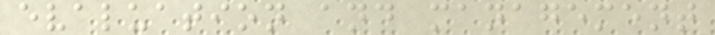evaluation and management
